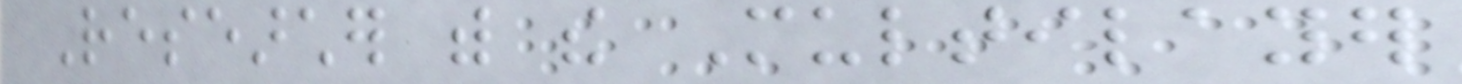Researcher with the Multilayer
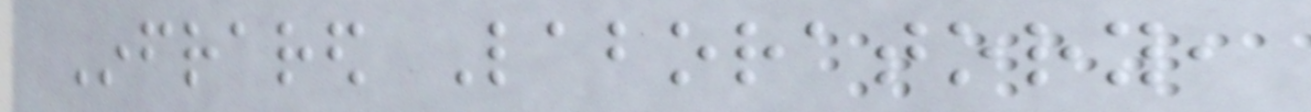Infrared Laboratory,
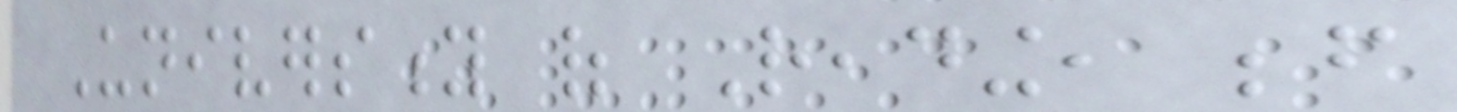University of Reading, before
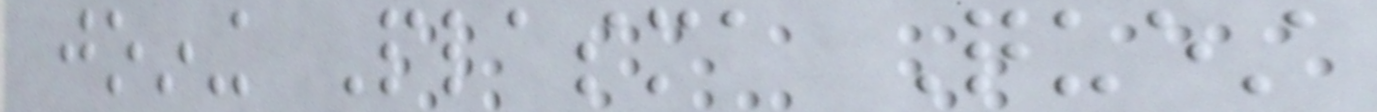joining Plasma Quest
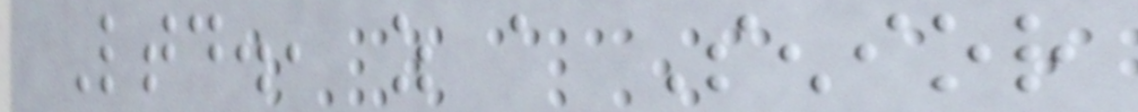Ltd., as a Senior
